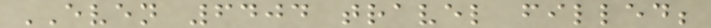EVEN 6404 travel filled;
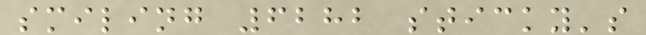smiling 6282 sticky's
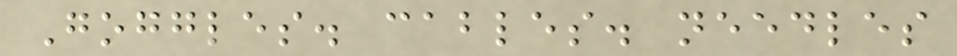Goggles. cables. needles
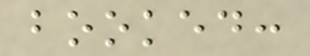booked:
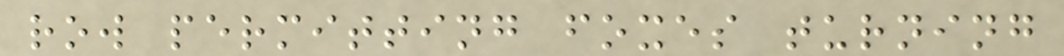row permitting foxes turning
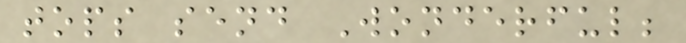tops send Wonderful;
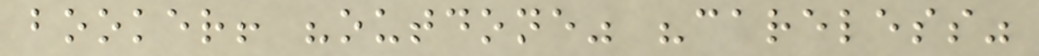booker! "outdone" "careless"
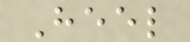Heel
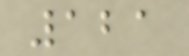121
